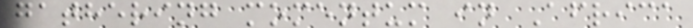gathering momentum in Africa
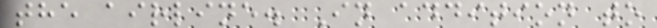the airline. In addition to
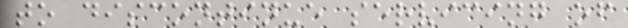to discontinue servicing of
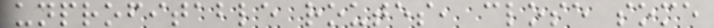unprofitable routes, close some
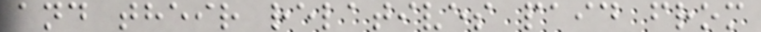and their relatives paid from
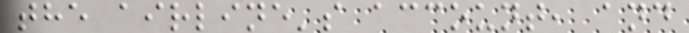the airline's account, and
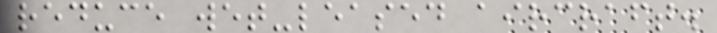reduce wet-leased aircraft.
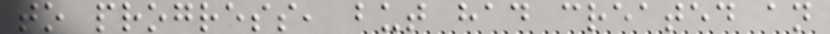to progress, but had created an
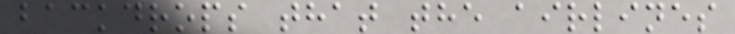backdrops that the airlines
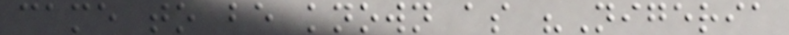came to be known as "Nigeria
